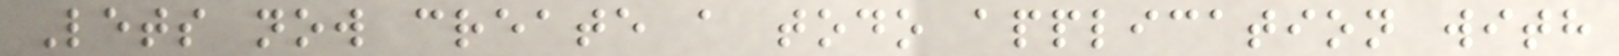Lets now create a todo application with
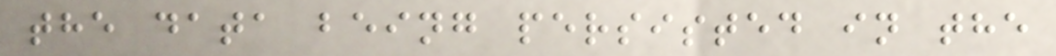the data being persisted in the
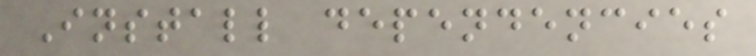Install dependencies
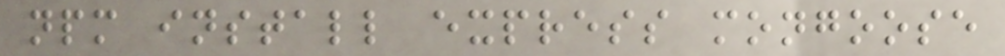npm install express mongoose
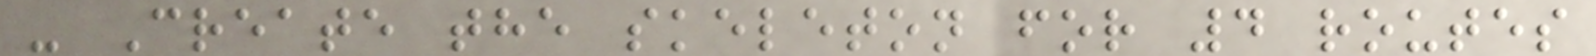- Create the skeleton for 4 routes
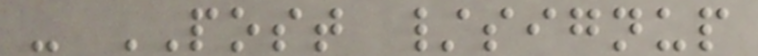- POST /signup
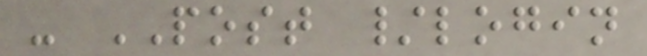- POST /login
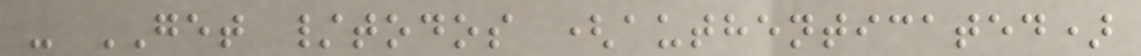- GET /todos (authenticated)
